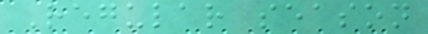Regular season
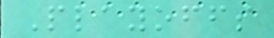Playoffs
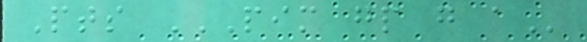Pts PIM GP G A
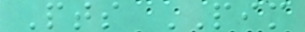Pts PIM
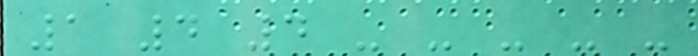1 4 4 - - - - -
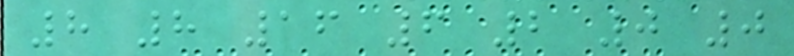8 8 16 6 2 0 0
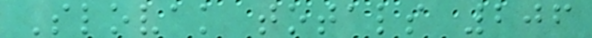Slovak totals 206
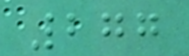277
